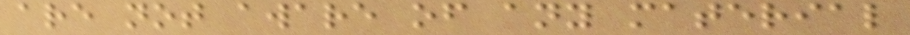are not aware of any material
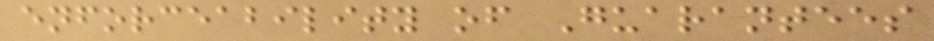enforceability of Guarantees
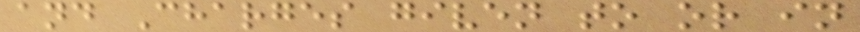and Charges given to or in
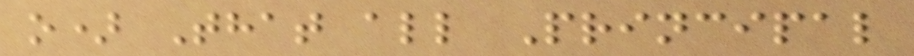o) That all Principal
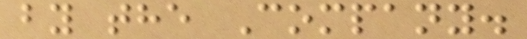by the Company.
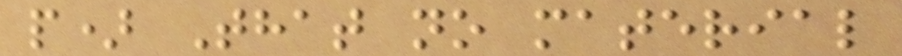p) That no material
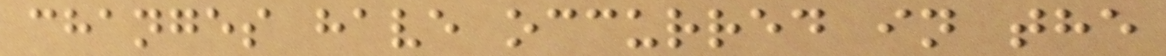changes have occurred in the
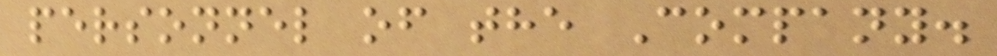personnel of the Company.
